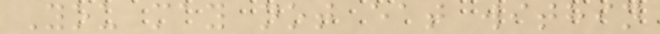You may not eat within
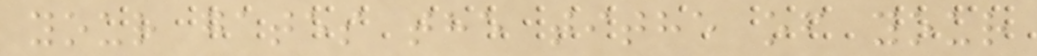your gates the tithe of your
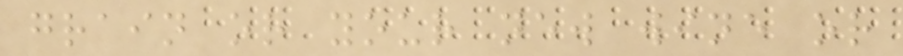grain or your new wine or
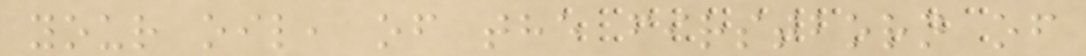your oil, of the firstborn of
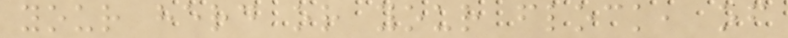your herd or your flock, of
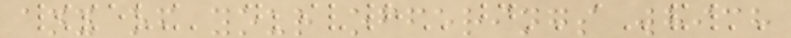any of your offerings which
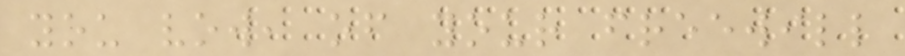you vow, of your freewill
